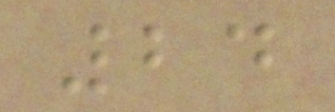24
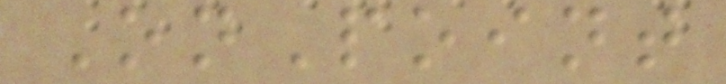OnPoint
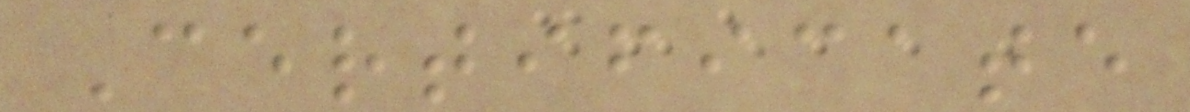Certificate
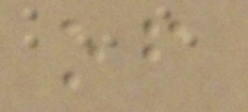of
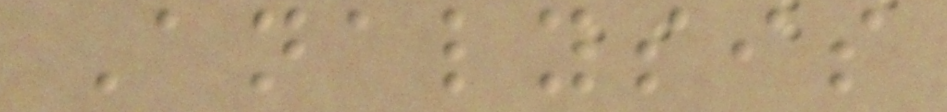Analysis
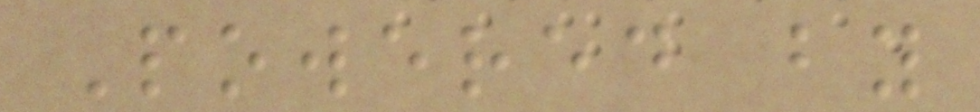Powered by
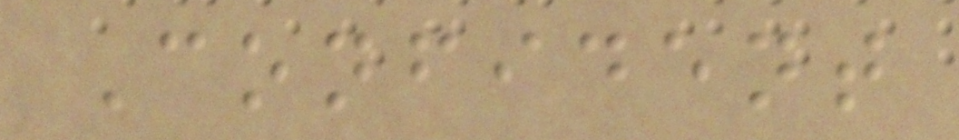Confident
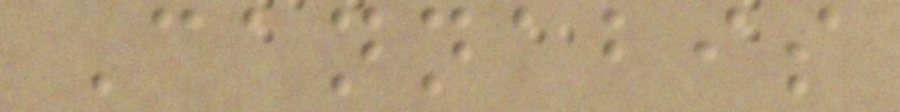Cannabis
